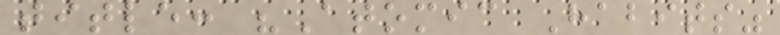title: "Atomic Habits"
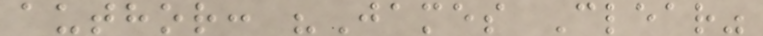author: "James Clear"
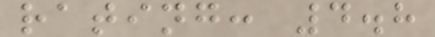rating: 4.8
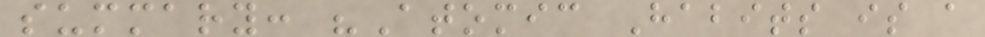summary: "Atomic Habits is a
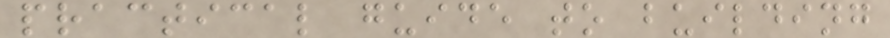practical guide to building
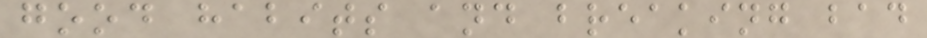good habits and breaking bad
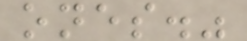ones."
